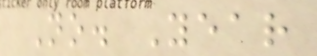No. Year
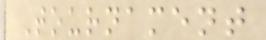Tournament
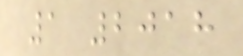1 2018
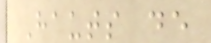Hauts de
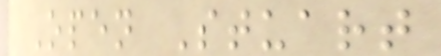Open Stuart
